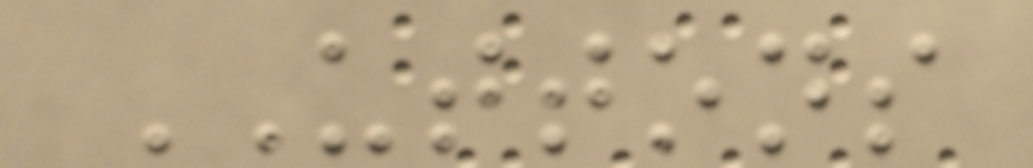UTTONS
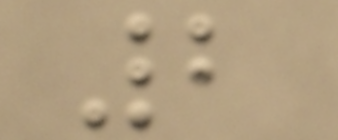2
